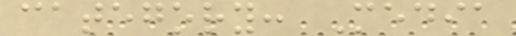category: Media
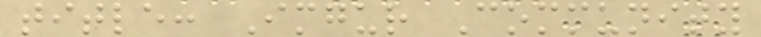title: Imgur Community
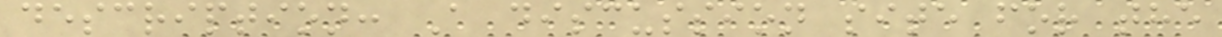description: A discussion site for the
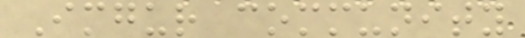Imgur community
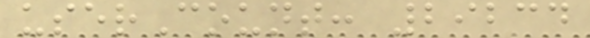userCount: 29234
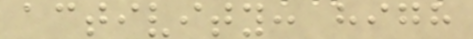activity: high
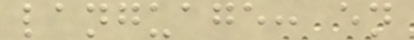language: en
